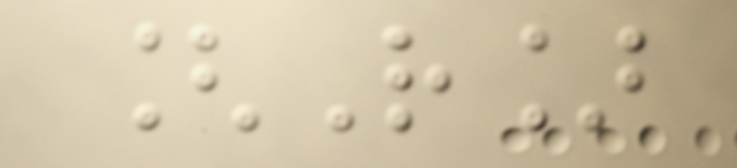[R]
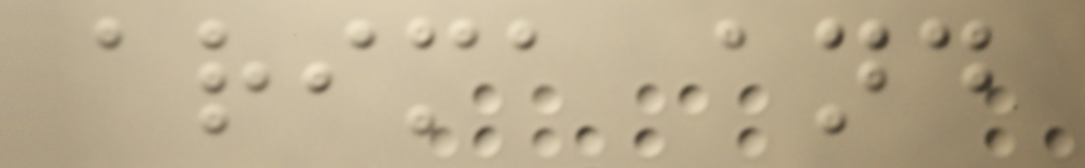arima and
